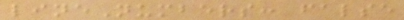lineNumbers: false
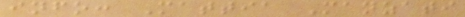info: Mattia Manzati
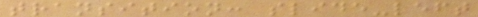transition: slide-left
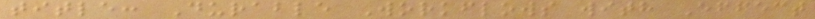title: Durable Workflows with Effect
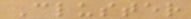Cluster
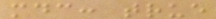mdc: true
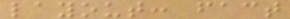layout: fact
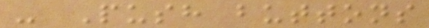- Push buttons
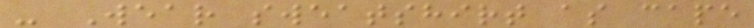- Wear sweatshirt as cape
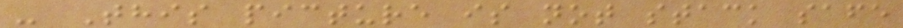- This picture is not stack safe
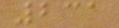231
